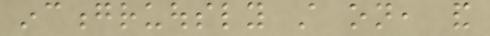incongruously still on, and
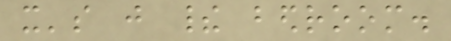it's just their bedroom.
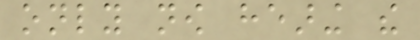only now hearing the
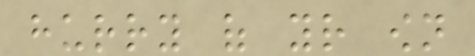hurry of your own
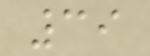39
